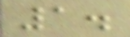1.
